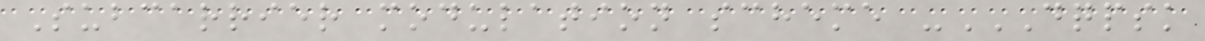Subcarrier modulation scheme -DQPSK
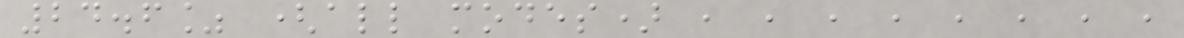24.6% (all modes) , , , , , , , ,
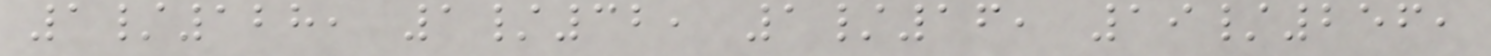1/128, 1/32, 1/16, 19/256,
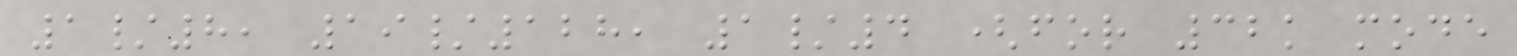1/8, 19/128, 1/4 (for 32k mode
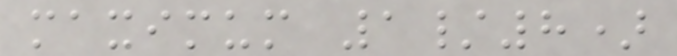maximum 1/8)
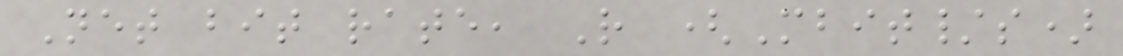Net bit rate, R (Mbit/s)
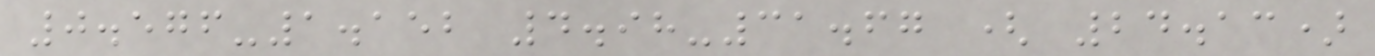0.576-1.152 4.98-31.67 ( 24.13)
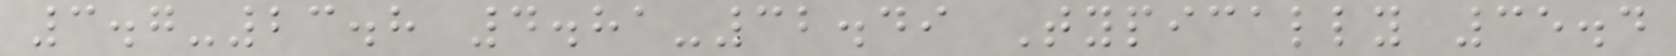3.7-23.8 4.81-32.49 Typically 35.4
